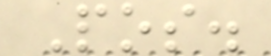Pos.
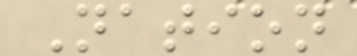Nation
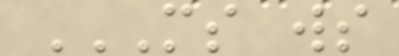MS WS
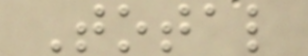Total
